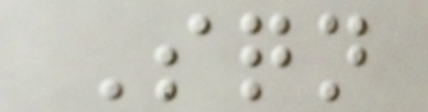Sqn
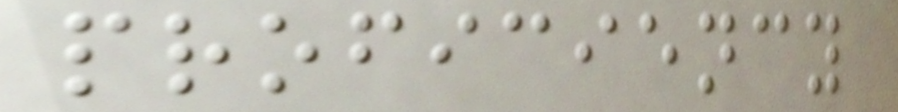proficiency
